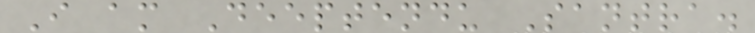I am Deeptendu Santra.
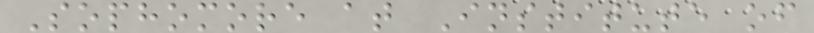Sophomore at Institute of
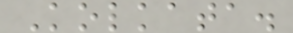Kolkata.
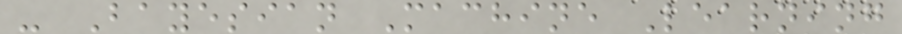- Bayesian Machine Learning
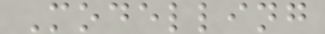Modelling
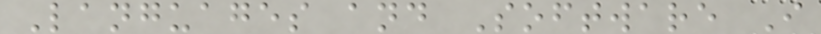Languages and Software I
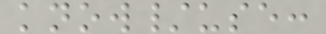know/use:
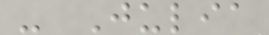- Julia
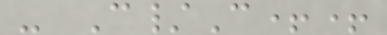- C/C++
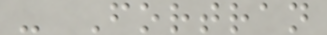- Fortran
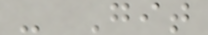- Git
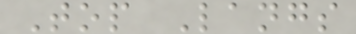Top Langs
